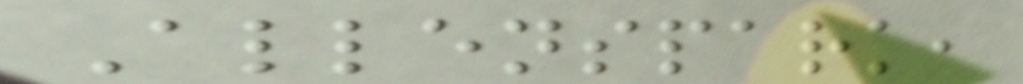Allenspark,
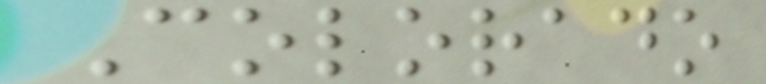Colorado
